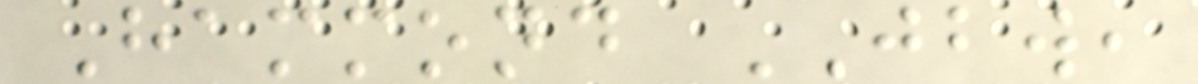Hammond JBW,
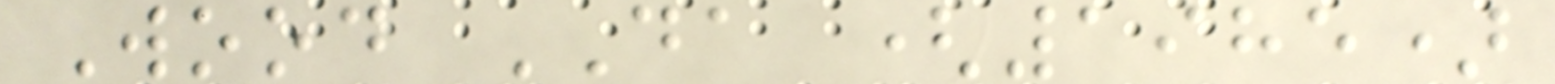Wood DA (1985)
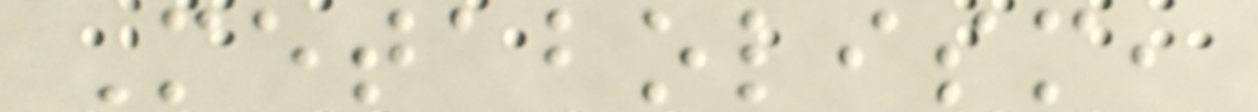Metabolism,
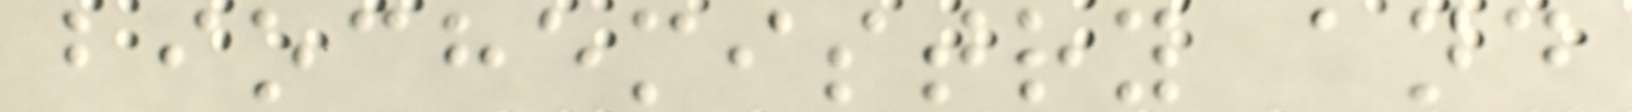biochemistry and
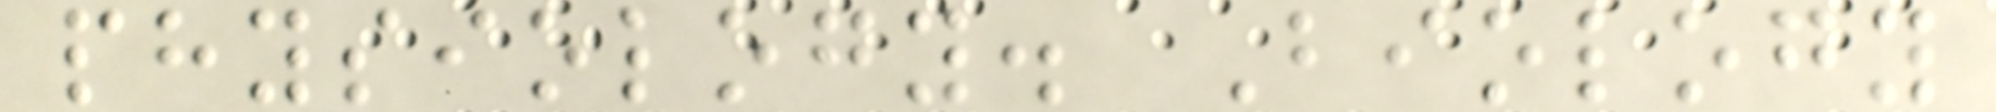physiology. Biology
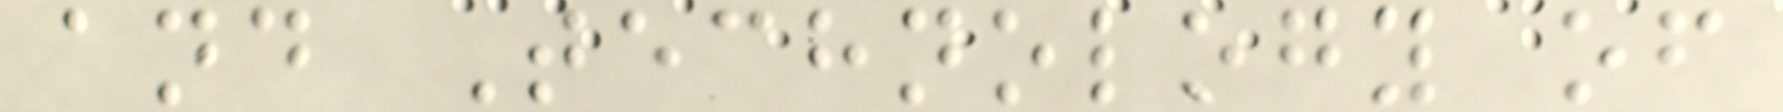and Technology of
